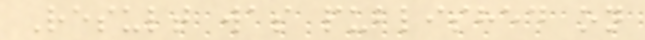Result was published on
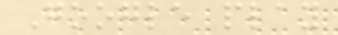Google play
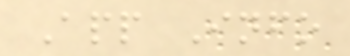App Info
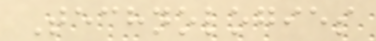Technologies
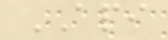API
